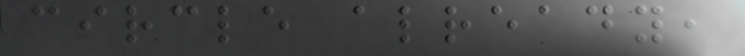circle already,
